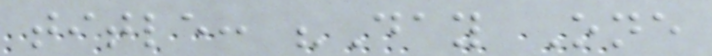title: "Day One
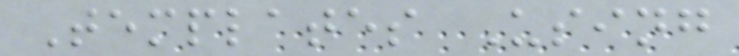Templates Using
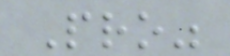Pro"
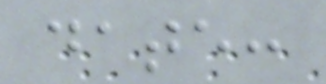date:
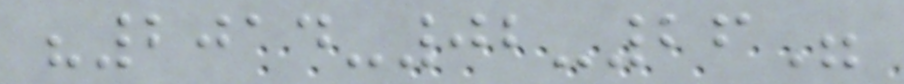"2014-02-26"
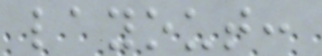layout:
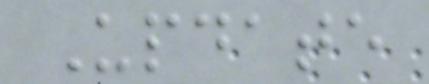Update
